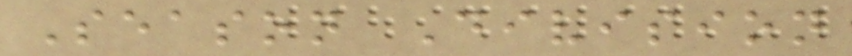Season Division
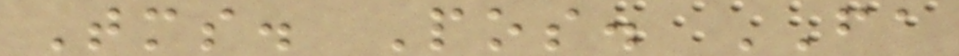Tms. Pos. FA
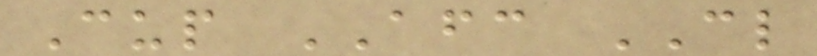Cup AFC CL
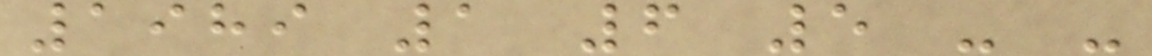1989 1 6 5 - -
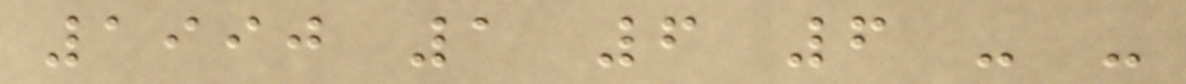1990 1 6 6 - -
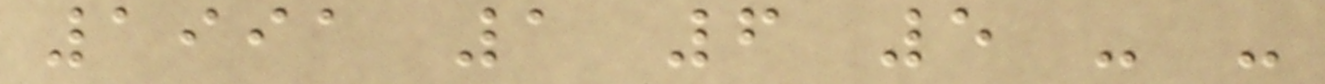1991 1 6 5 - -
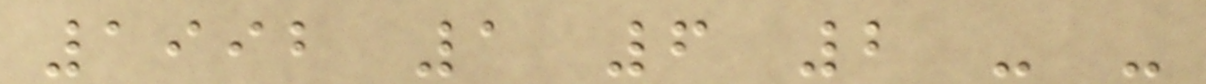1992 1 6 2 - -
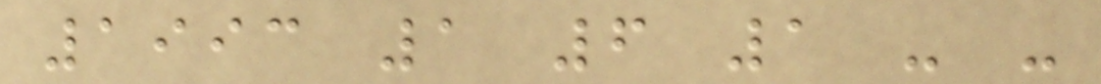1993 1 6 1 - -
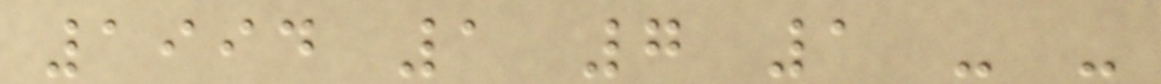1994 1 7 1 - -
